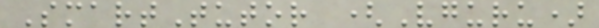SmartTutor (Vguru)
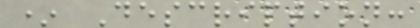* Description:
